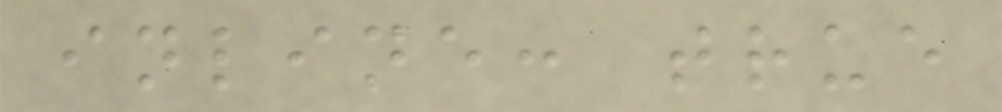inline: true
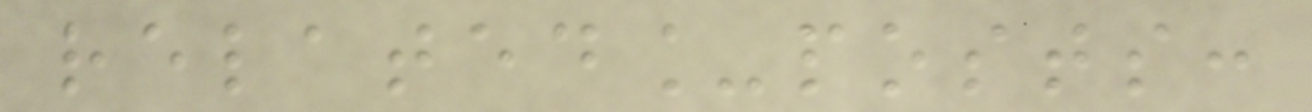related_posts:
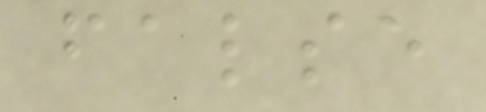false
